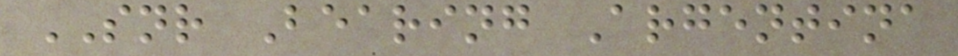SNR Bearing Argentina
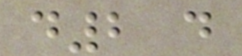d2 d
